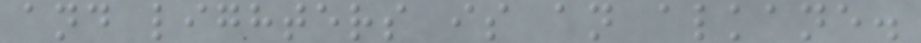and lighters is an alkane.
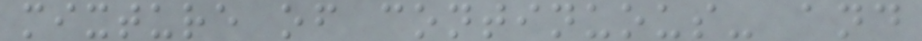mixture of continuous- and
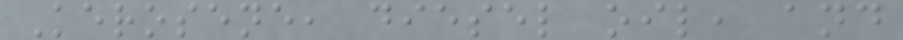Kerosene, diesel oil, and
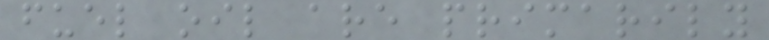fuel oil are primarily
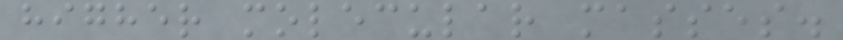higher molecular masses.
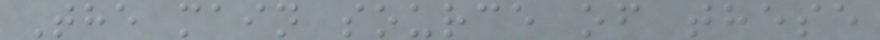The main source of these
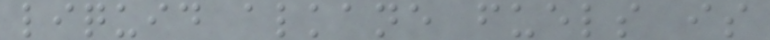liquid alkane fuels is
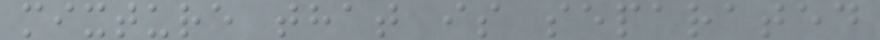mixture that is separated
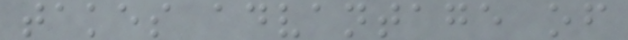takes advantage of
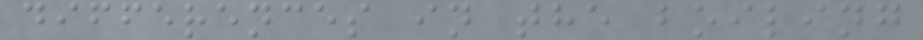differences in the boiling
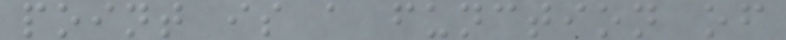point is a function of
